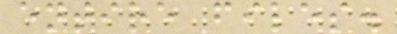entire files.
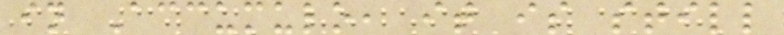in Accumulo, it is still
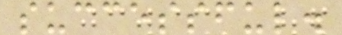successful.
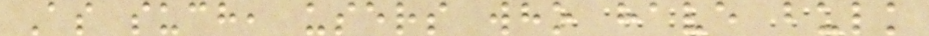As such, users who have bulk
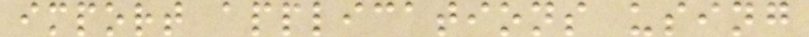import applications using
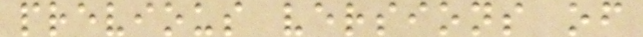previous versions of
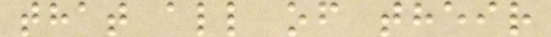that all of their
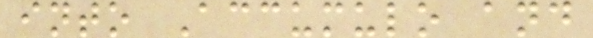into Accumulo and
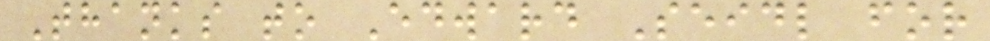Thanks to Edward Seidl for
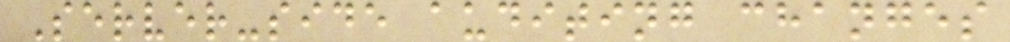Server-side auditing changes
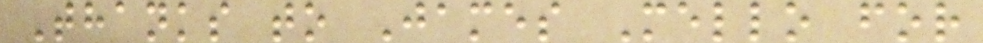Thanks to James Mello for
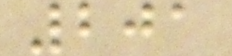201
